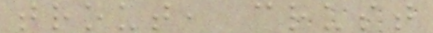trout, crust
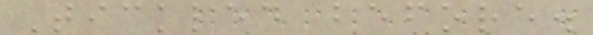Tickled before.
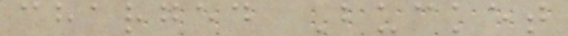charged Bucket
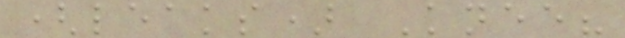(leaks) Knee?
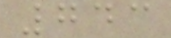743
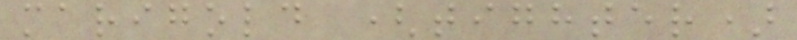marigold (tighter)
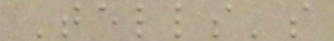Tells's
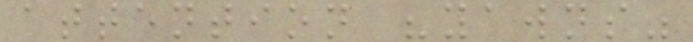attention "yawns"
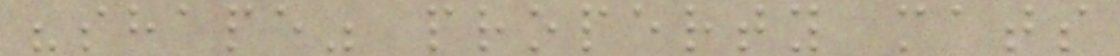"shape" property mats
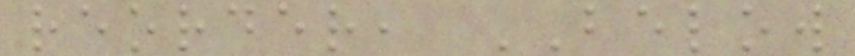reorder, BELOW
